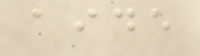aide
